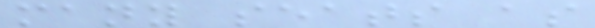many seats as
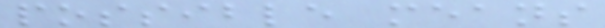possible means
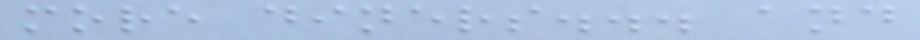more diners... and
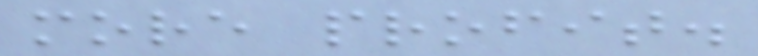more profit.
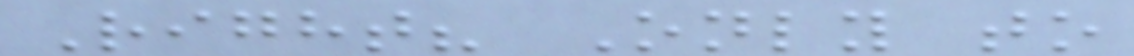Right? Only to
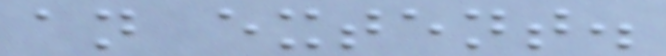an extent.
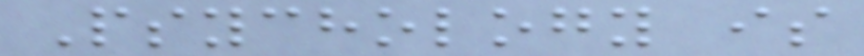Psychology is
